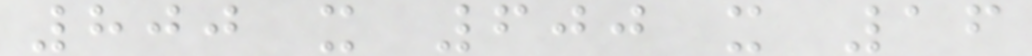800 x 600 x 16
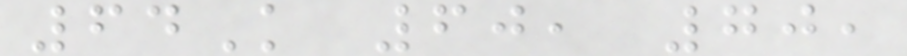64K 60, 70,
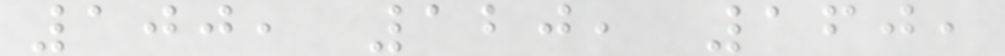100, 120, 160,
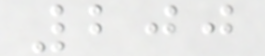200
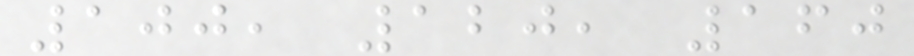100, 120, 160
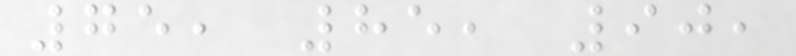75, 85, 90,
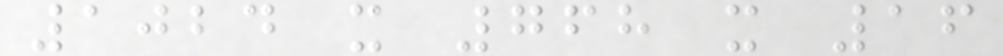1024 x 768 x 16
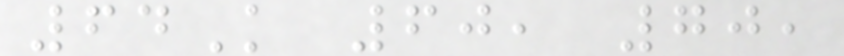64K 60, 70,
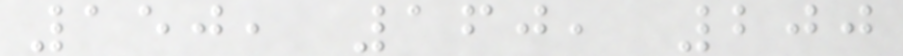150, 160, 200
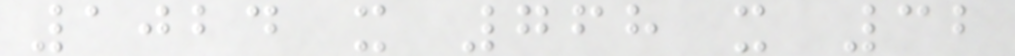1024 x 768 x 32
